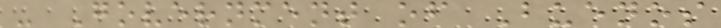- Government of Buenos
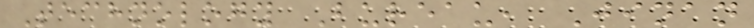Technology Bureau, Jinan
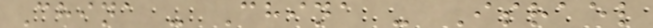China - China - Israel
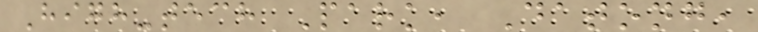High-tech Park, Datong,
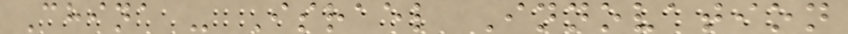China - Israel Innovation
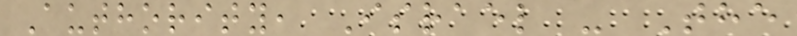Authority, Israel - The
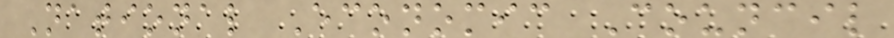National Economic Council
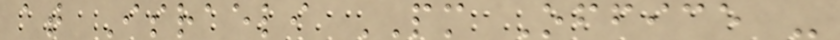at Israeli PM Office -
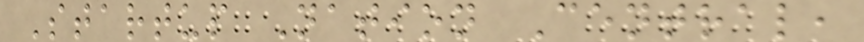Startup Nation Central,
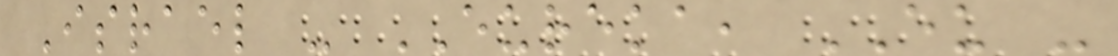Israel - EUREKA, EU -
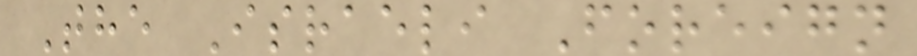The Israeli Foreign
